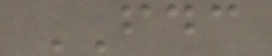FDC
